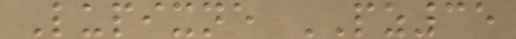Lupixne PZ35
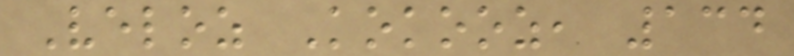Veloz Kokooz, 134
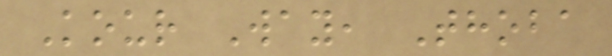Kour Way, Thoba
